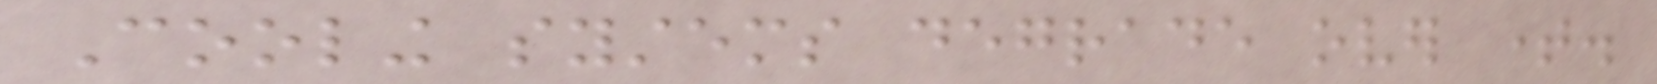Cooling systems degrade over time.
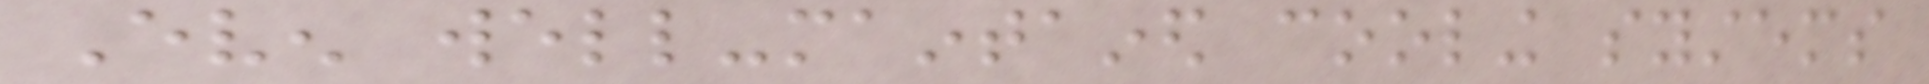Even well-maintained cooling systems
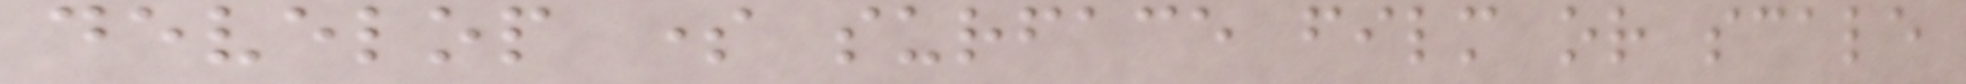develop some surface film or scale
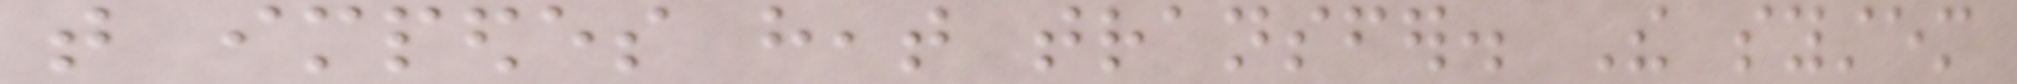that impedes heat transfer. The system
